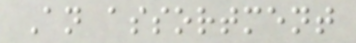An assortment
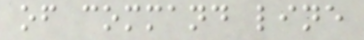of command line
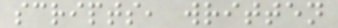scripts, written
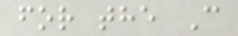for the C
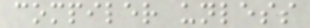compiler unless
